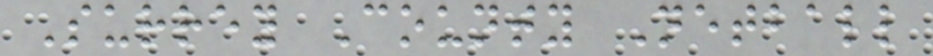Surrey County Netball
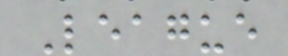League
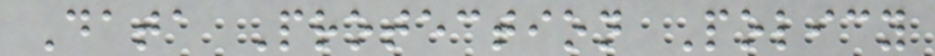Data Protection Policy
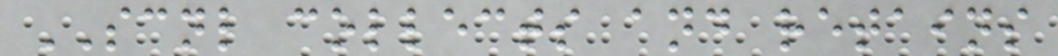SCNL collects and retains
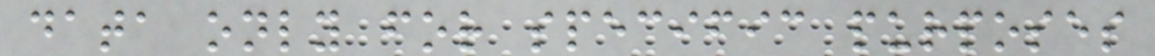data only for specific purposes
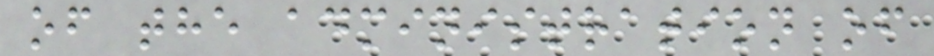of the administration of
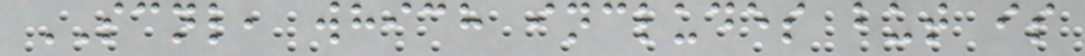SCNL, which includes but is
